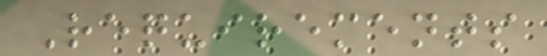Requirements
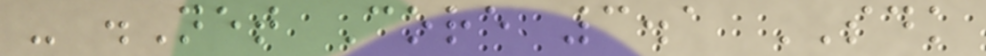- .Net Core 3.1 SDK
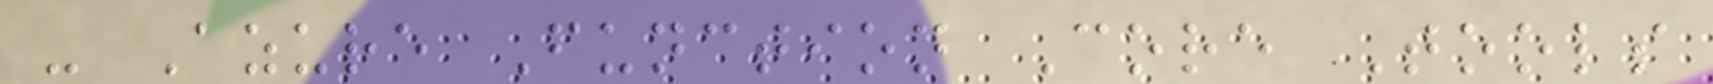- Azure Function Core Tools
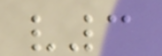v3
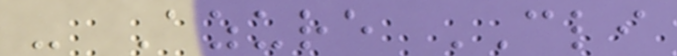- Azure CLI
